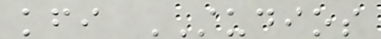kfi STUDIOS
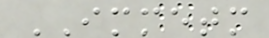IMMETM
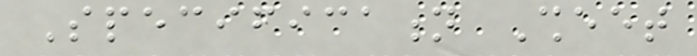Specification Sheet
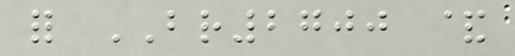for BR2700 &
